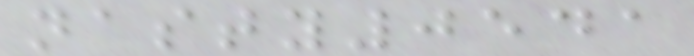nasty0541
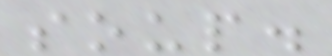soup.
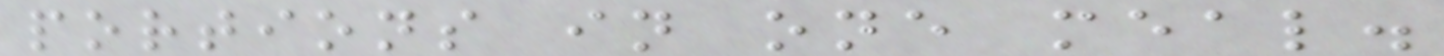portions in one meal.
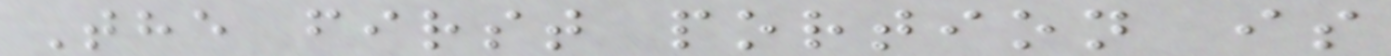The first portion is
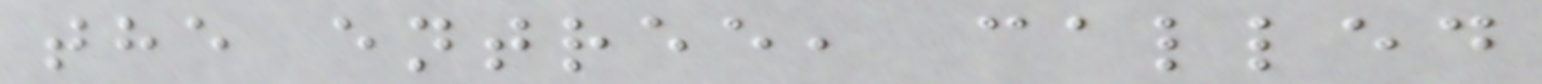the entree, called
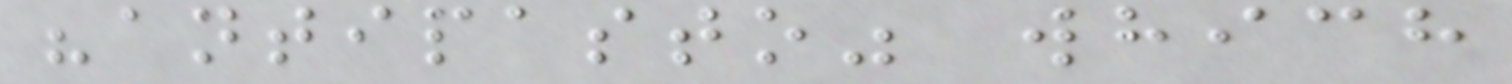"antipasto" which
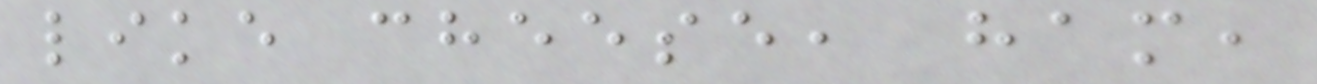like cheese, ham,
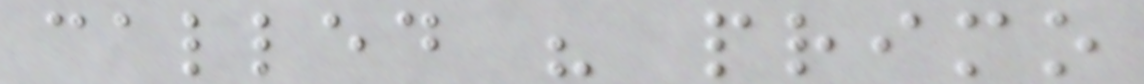called " primo
